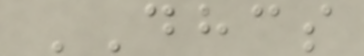DHCS
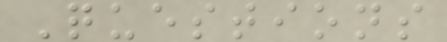Questions
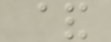&
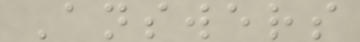Answers
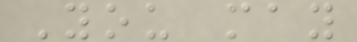You may
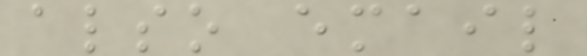also email
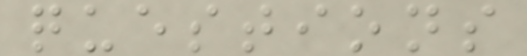questions
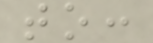to:
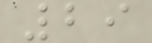29
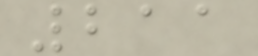211
